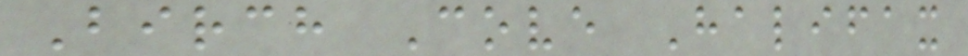Birch Cove Halifax
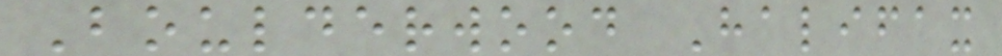Boulderwood Halifax
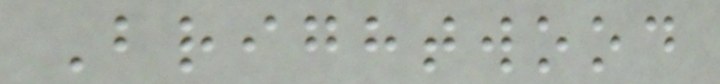Brightwood
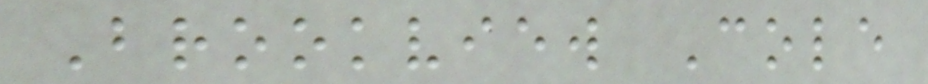Brookview Cole
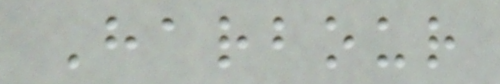Harbour
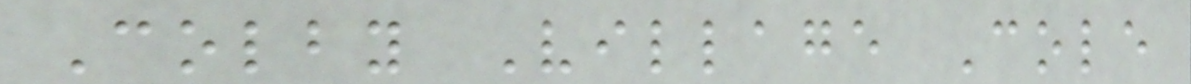Colby Village Cole
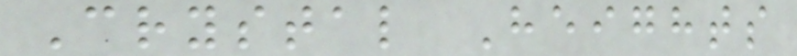Crystal Heights
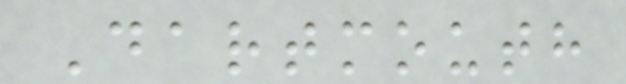Dartmouth
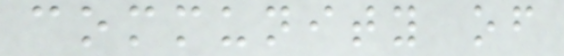community of
